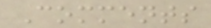Comments
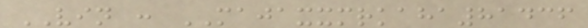VIN : MAJAXXMRKAHA81436
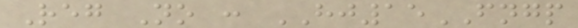Reg No : HJ15FNGP
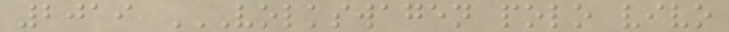2019 VOLKSWAGEN POLO VIVO
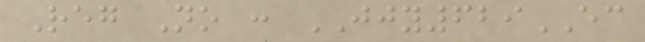Reg No : JJY629EC
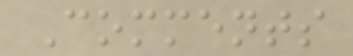Comments
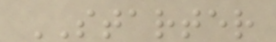STARTER
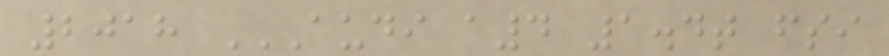2018 AUDI A4 1.4T FSI
